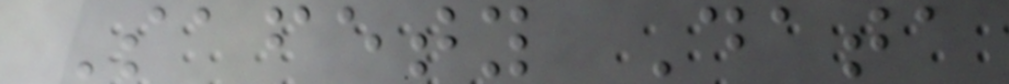Safety Data
